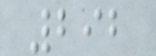292
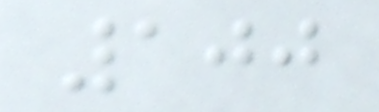100
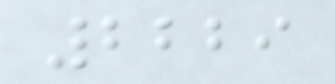2229
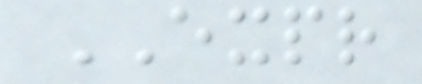EXPR
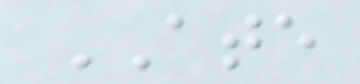ATE
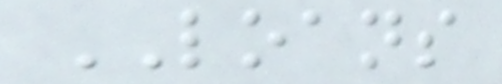LOANS
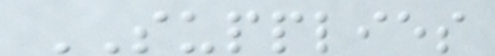SUPPLIES
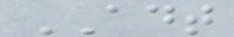ADT
